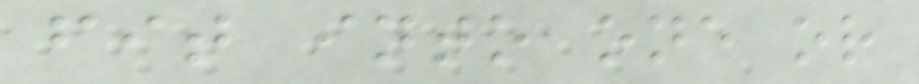fit into one or
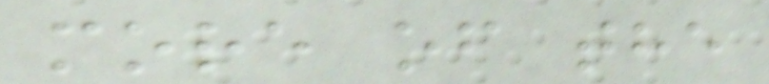more of the
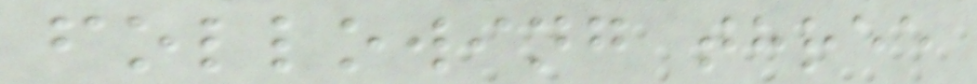following three
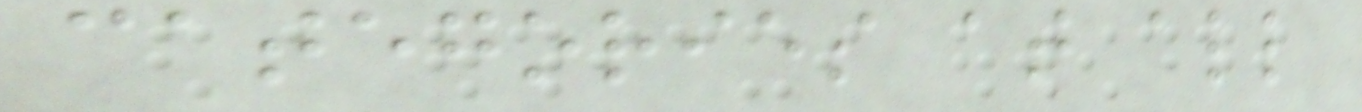categories at all
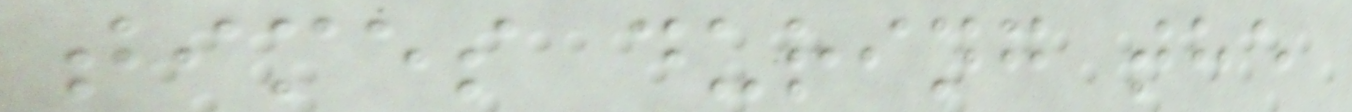times during the
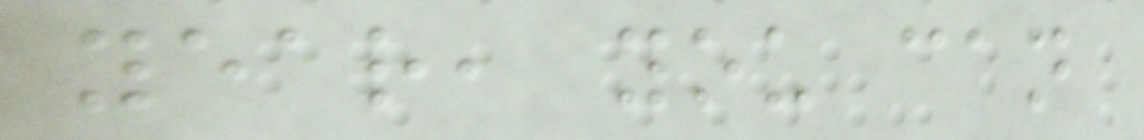year, you can
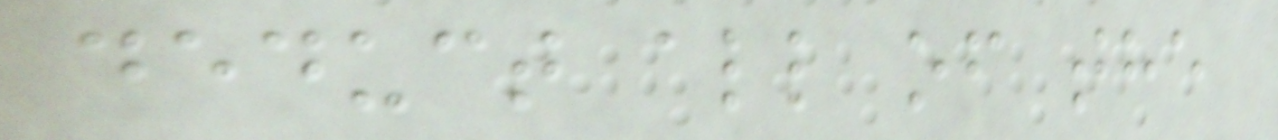deduct all of the
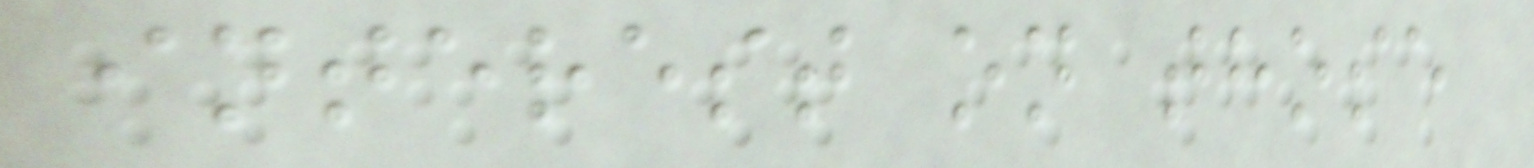interest on those
